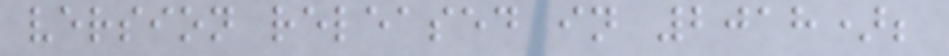version released in 2018);
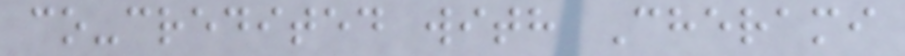co-credited with Cherami
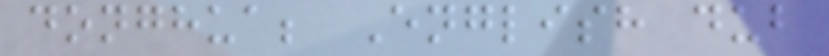donghua; English dub
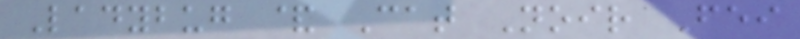Ladybug & Cat Noir Fei
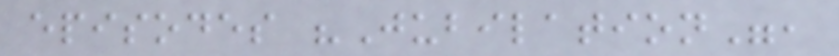episodes "Jubilation",
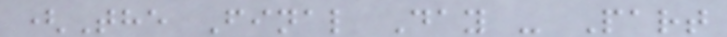(The Final Day - Part
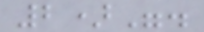2)".
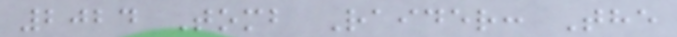2024 Tomb Raider: The
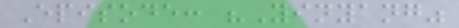Episode: "Yinyang"
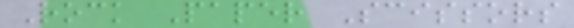Rock Paper Scissors
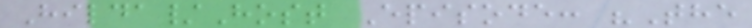Hilda/Host Episode: "The
